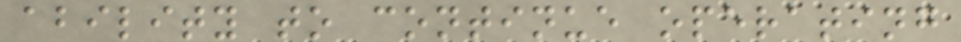ability to continue operating
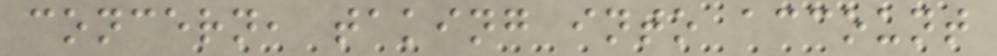concern, taking into account
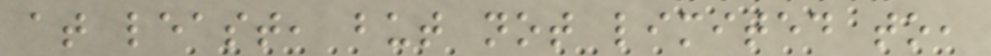at least, but not limited to,
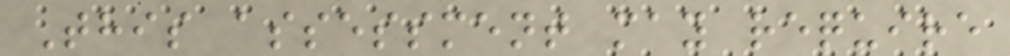This assessment may require
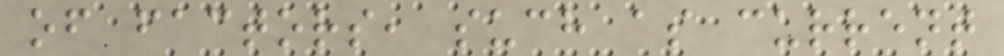of factors, such as current
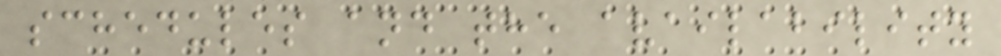schedules and the availability
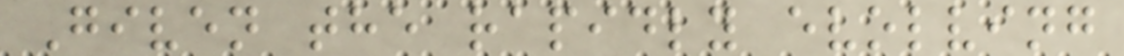Given the rapidly evolving
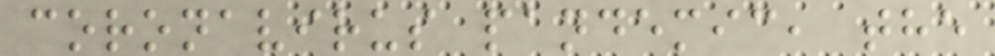coronavirus pandemic, the
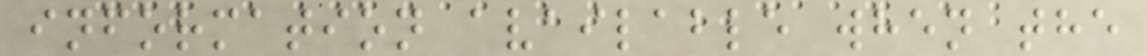information available when the
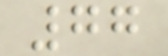77
